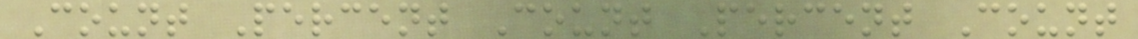Count Percent Count Percent Count
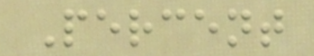Percent
